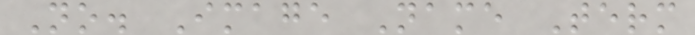No. Image Name Term
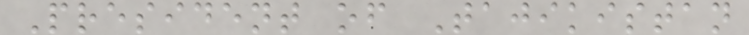President of Tajikistan
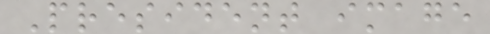President image
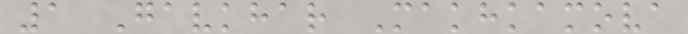1 Gavkhar Makhkamova
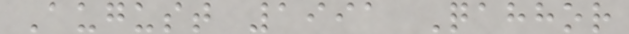August 1991 Qahhor
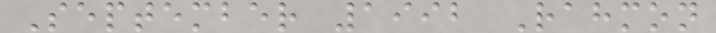September 1992 Rahmon
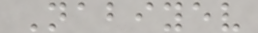Nabiyev
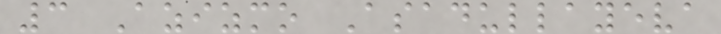3 Azizmo Asadullayeva
